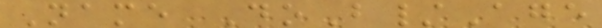Name DoB/Age
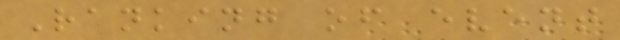Ranking of event
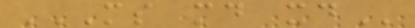MS MD XD
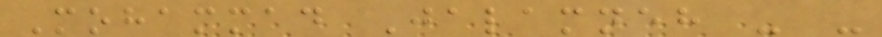Mohammad Jalamneh - -
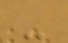-
